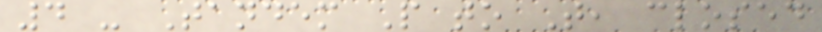4 - Tandem P to T, closed
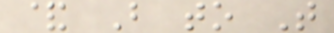& B to T
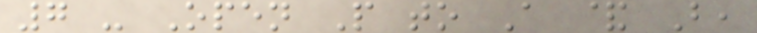7 - Open P to A & B,
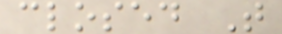closed T
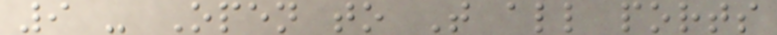9 - Open to T all ports
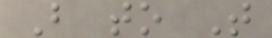B to T
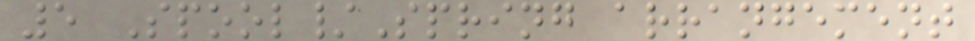5 Spool/Spring arrangement
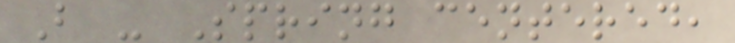B - Spring centered,
